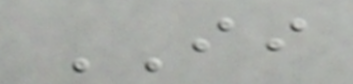II
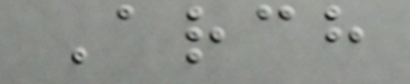Arch
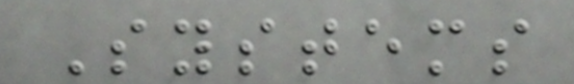Systems
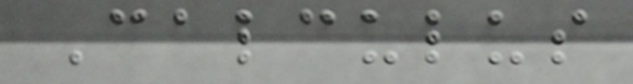Calculus
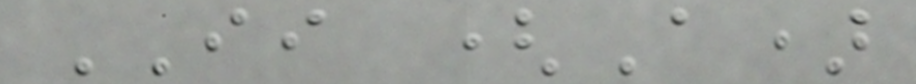II (A)
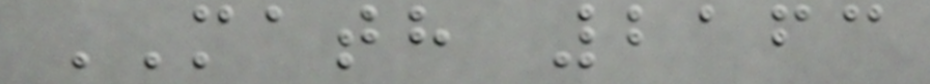MATH 2163
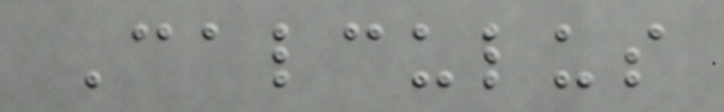Calculus
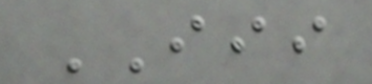III
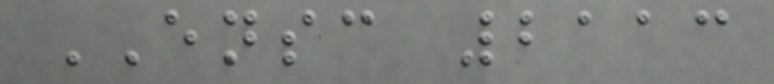ENSC 2113
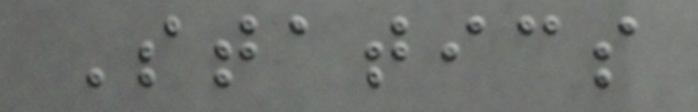Statics
